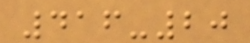416-20
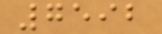7592
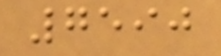7590
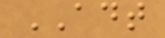ADT
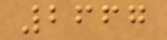2667
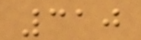310
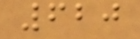620
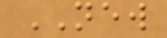NEW
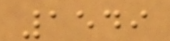1549
